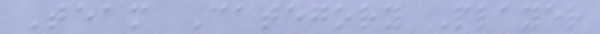Team Category Player
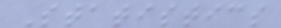Statistics
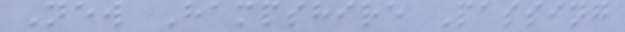New Hampshire Passing
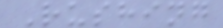Rushing
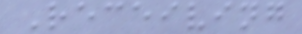Receiving
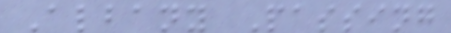Albany Passing
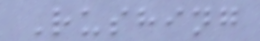Rushing
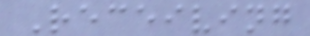Receiving
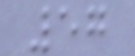57
